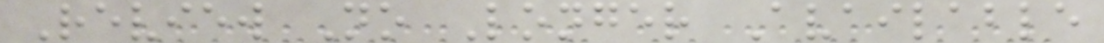Review No Longer Available
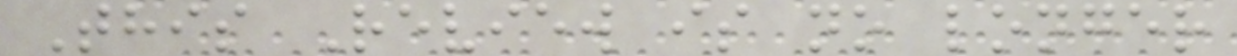This Review is no longer
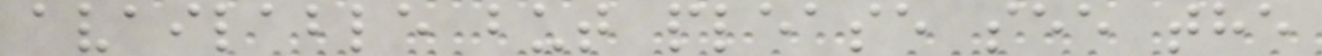available but please see the
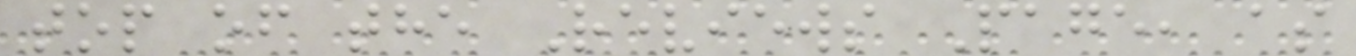top of the Reviews Page, as
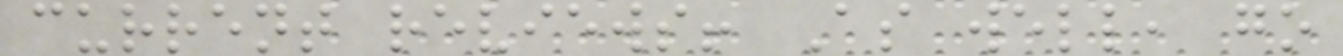current reviews! As well, go
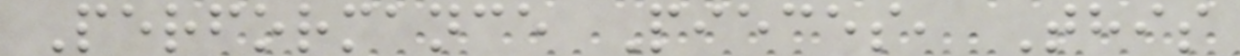Performance Pieces, This
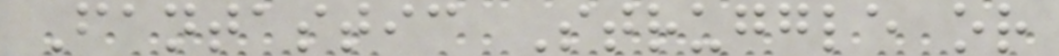Fantastic Struggle or
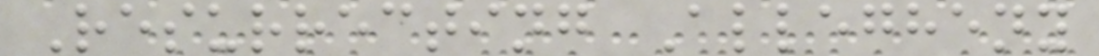Resurrecting Allegheny
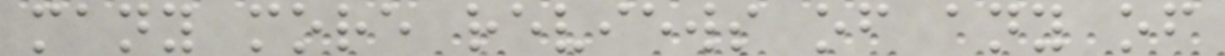many more reviews of any of
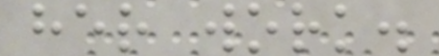her work.
